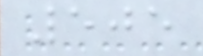505
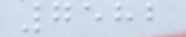7582
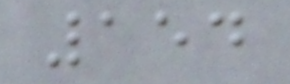154
